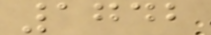1742
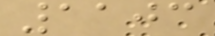1103
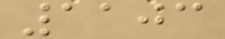1103
